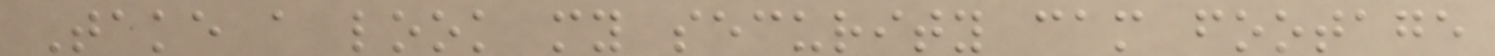Take a look my security cam footage
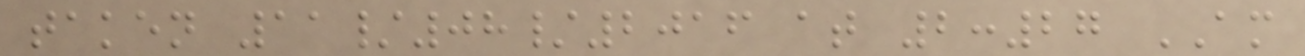taken 11/08/2016 at 2:27 AM
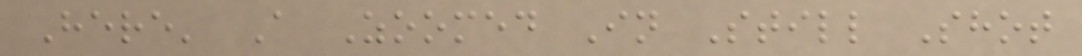Here' A Zoomed In Still Shot
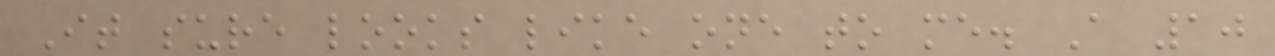It sure looks like one to me. A 10
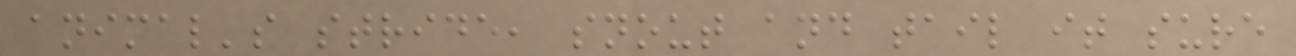animal's stride, snout and tail it sure
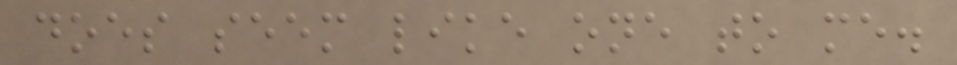does seem like one to me.
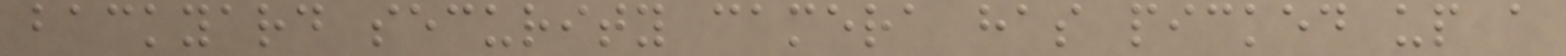backyard security camera has picked up a
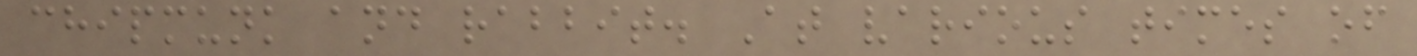chipmunk and rabbit. At various times of
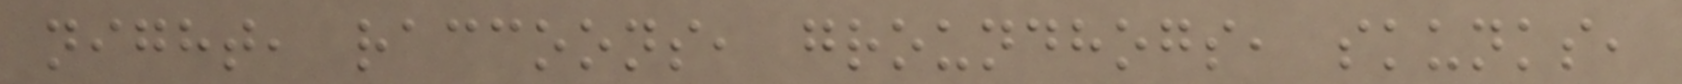night, raccoons, groundhogs, skunks,
